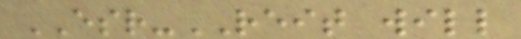ESR-REIT will
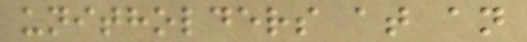unitholders at an
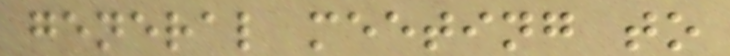general meeting to
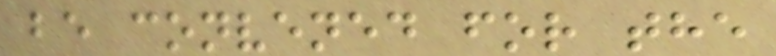be convened for the
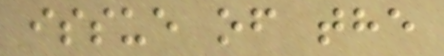issue of the
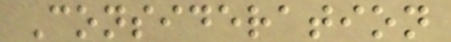Consideration
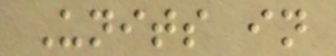Units in
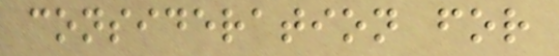consideration for
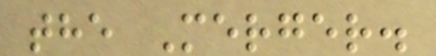the Merger.
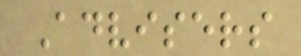Advisers
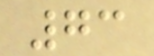73
